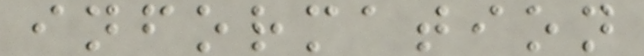information
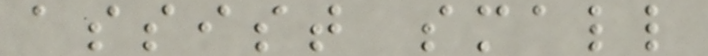assist small
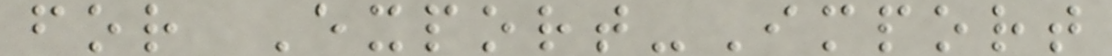for Export-Import
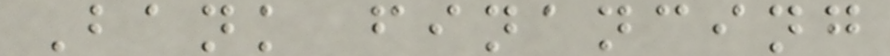Bank financing
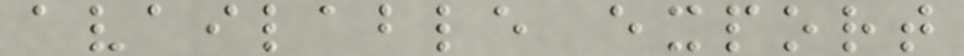available export
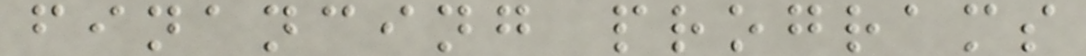financing programs
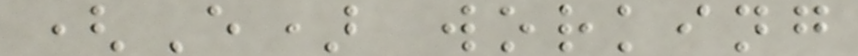(E) working
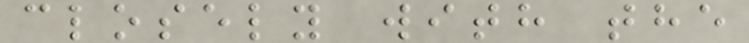closely with the
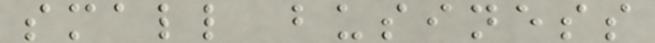small business
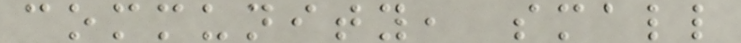community, small
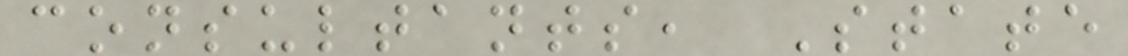consultants, State
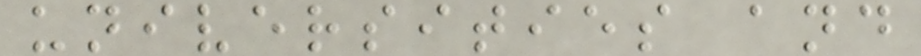universities and
